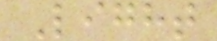Light
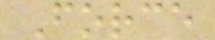Force
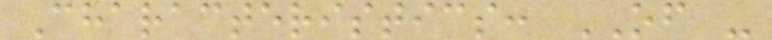Characteristics: OF -
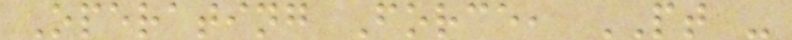Operating Force, PT -
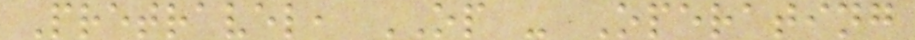Pretravel, OP - Operating
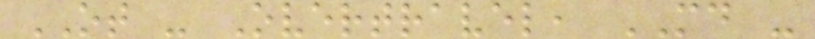OT - Overtravel, MD -
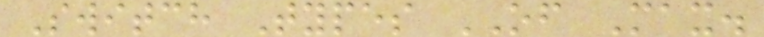Switch Types OF Max.
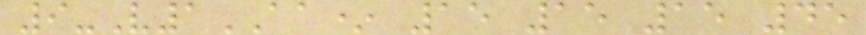9-V1AA* 15 15 15 45
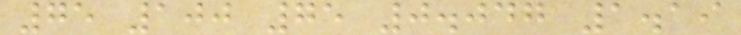75 100 75 0.047 1.19
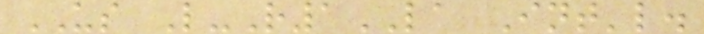US L-R1LA Int'l.
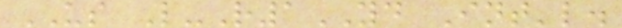US L-R1YD Int'l.
